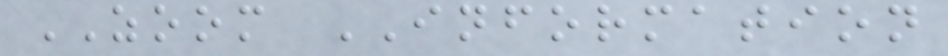ZOOM INFORMATION
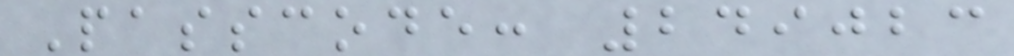Passcode: 249023
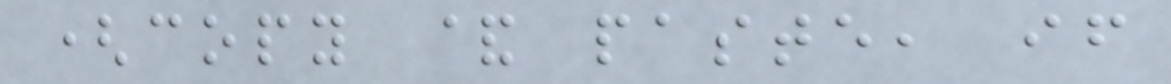(copy & paste, if
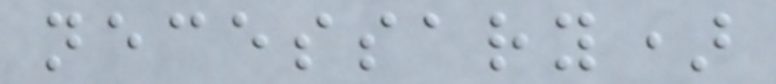necessary)
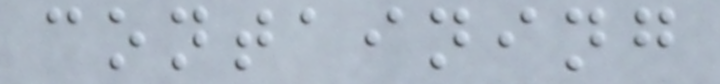containing
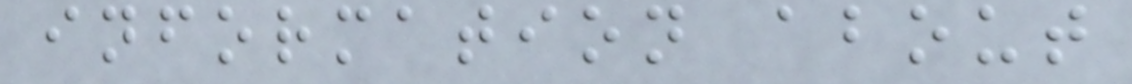information about
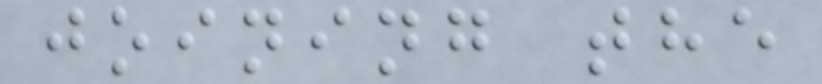joining the
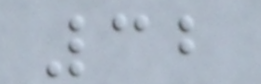32
